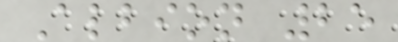Albion 25
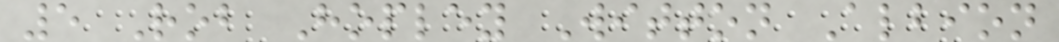5 Rob Hopley Witton Albion
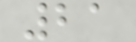21
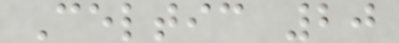Celtic 20
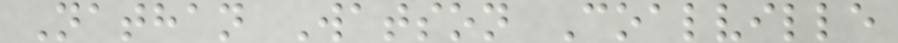Nathan Watson Coalville
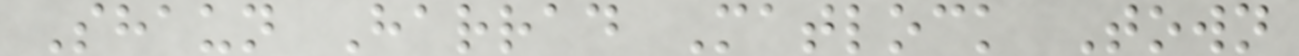Shaun Harrad Matlock Town
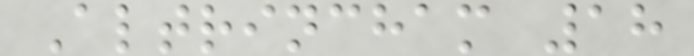Altrincham 18
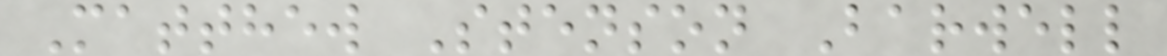Matthew Stenson Barwell
